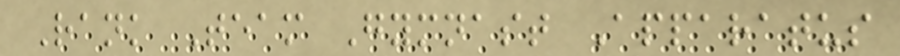Rank Team Gymnast Apparatus
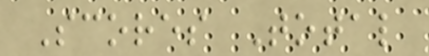Scores Total
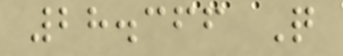28.366 Q
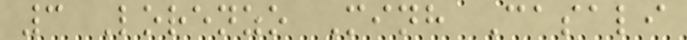3 Lorenzo Minh Casali
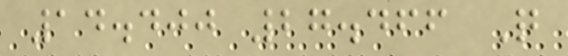14.400 27.466 Q
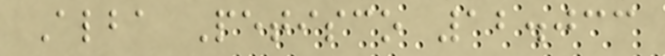Alba Petisco 12.033
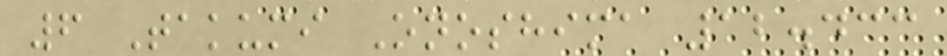6 Takumi Onoshima 12.433
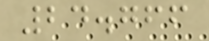24.766
